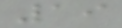19
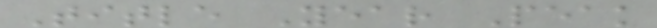Title Year Peak
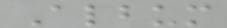Album
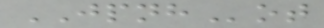JPNHot
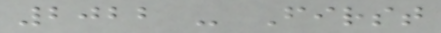2022 - First
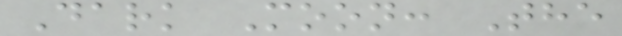Dark Moon: The
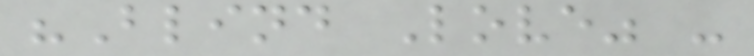"Blind Love" -
